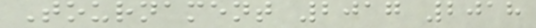Tournament 2017 2018
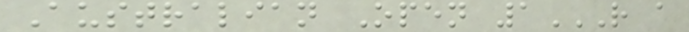Australian Open 1R A
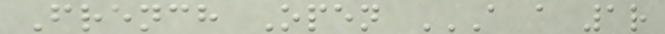French Open A A 1R
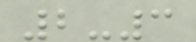2-3
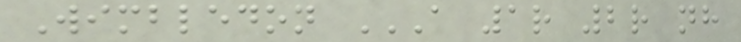Wimbledon A 1R 2R NH
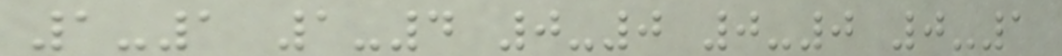1-1 1-4 0-0 0-0 0-1
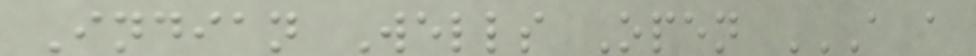Indian Wells Open A A
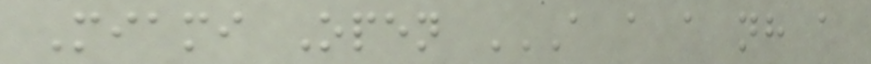Miami Open A A A NH A
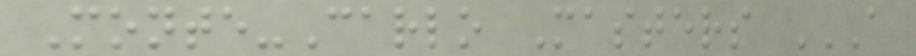Monte-Carlo Masters A
